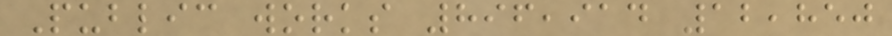Public works 896,914 12,850
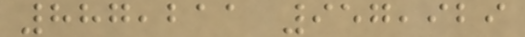887,211 957,929
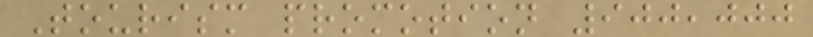Tourism promotion 900,000
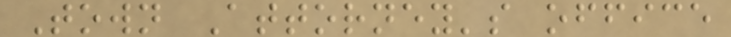Town Attorney's office
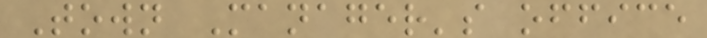Town Manager's office
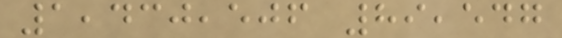1,430,506 89,547
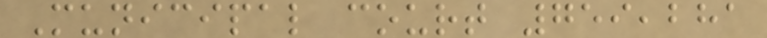Municipal court 759,281
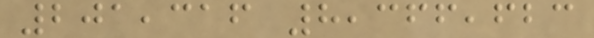201,316 8,366,623
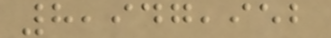8,947,952
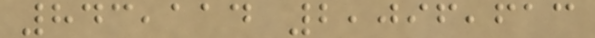843,114 2,096,613
